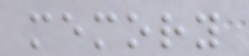memory
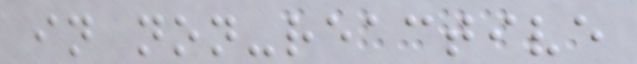in non-reactive
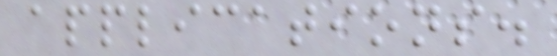applications.
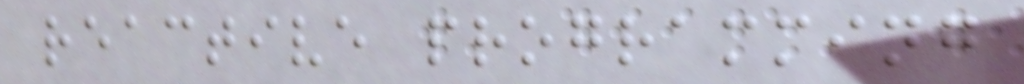reactive programming
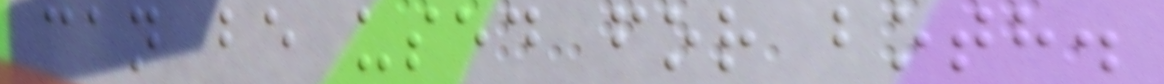can be used for both.
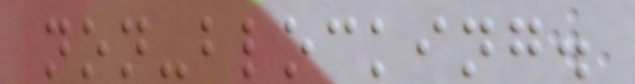non-blocking.
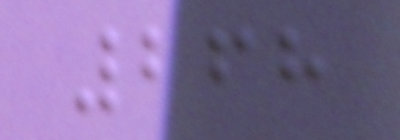268
